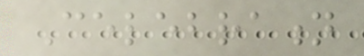Celebration
